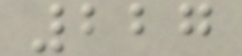227
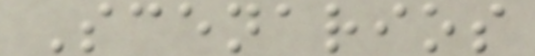Scenarios
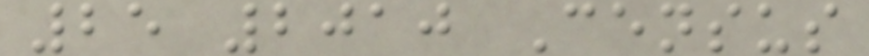25 2010 Census
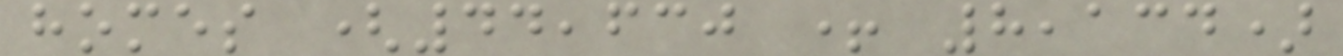homes (44,630 + 8,134)
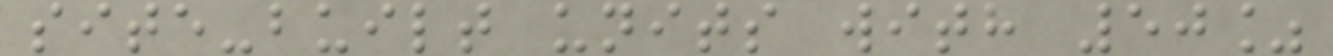site-built units with 50%
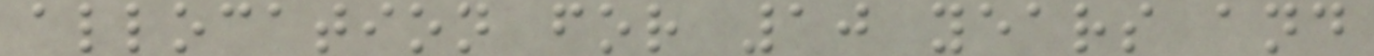allocation for 10 years and
